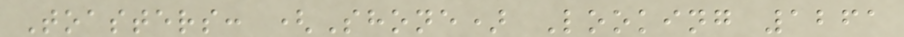Toasters: (Shone) Looking 1261
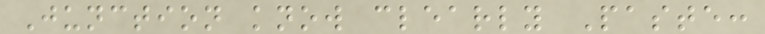Junction know clearly Paste:
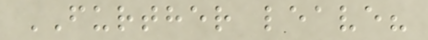FURTHER leave?
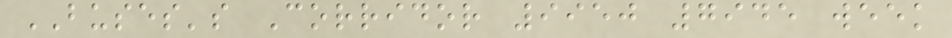BUSES's Corridor 9950 7945 week
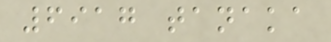6917 tanaka
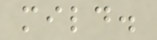mild.
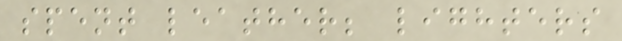spent leather; lighters
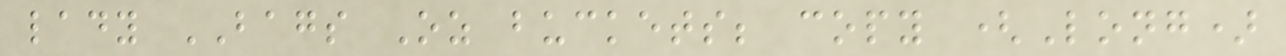lady BAGS Oz buckets; copy (Long)
